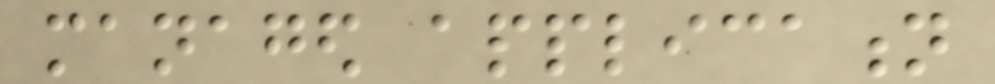managed application
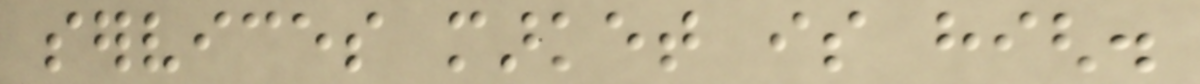services market is high.
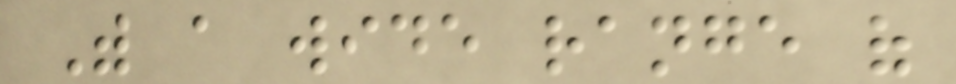With a wide range of
